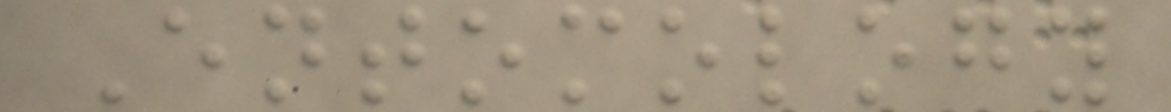Entomology
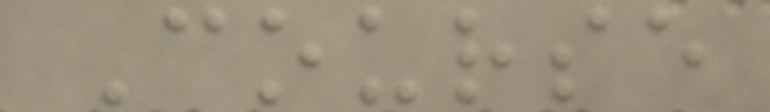Course
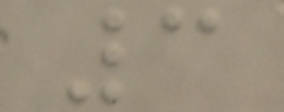3
